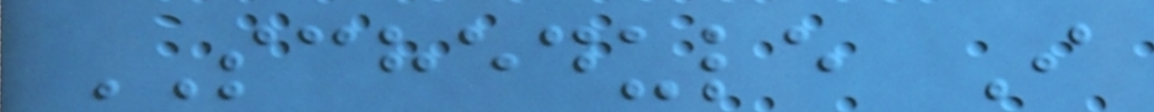SCHEDULE I
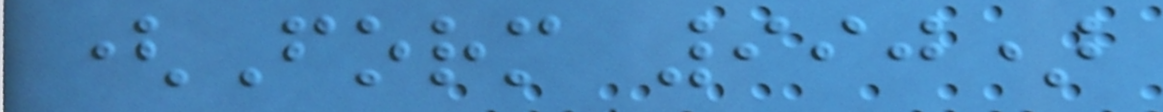(Form 990)
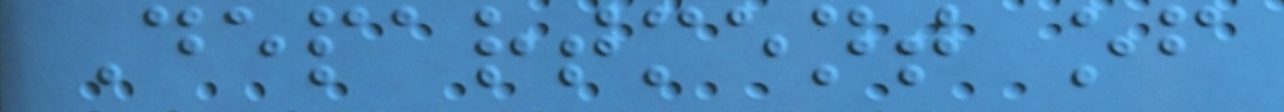Department of
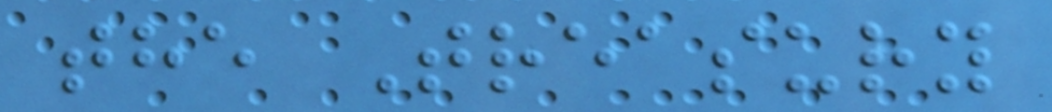the Treasury
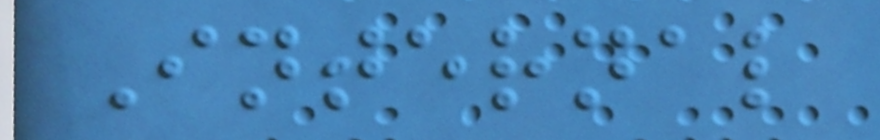Internal
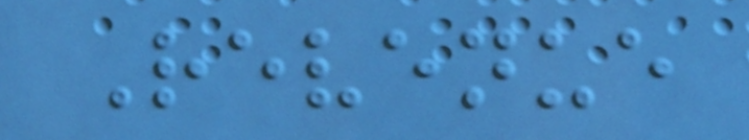Revenue
